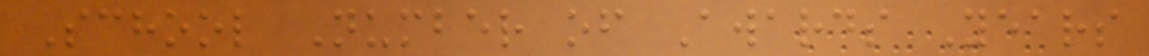School Number of Awards Years
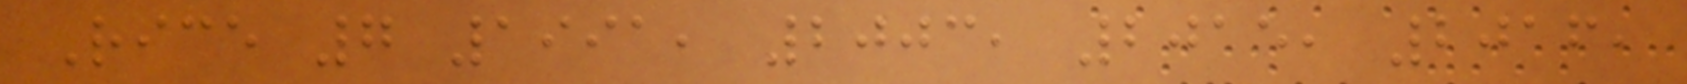Rice 7 1991, 2003, 2015, 2016,
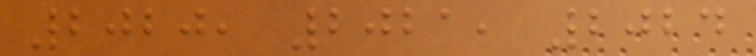2020, 2021, 2024
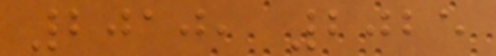2010, 2025
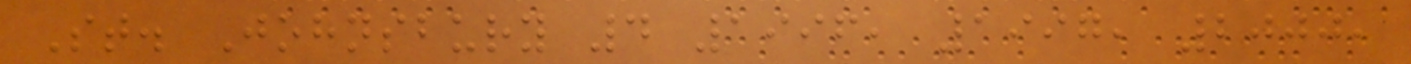St. Johnsbury 4 1996, 1997, 2000,
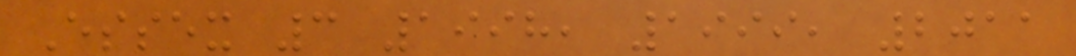Essex 3 1998, 1999, 2011
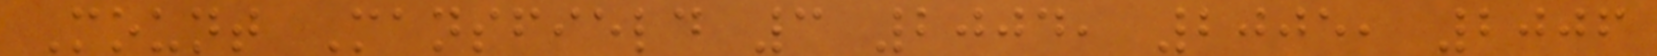Mount Mansfield 3 2004, 2005, 2006
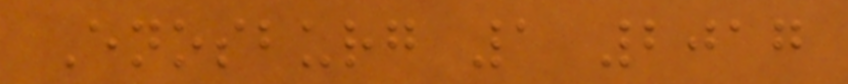Enosburg 1 2017
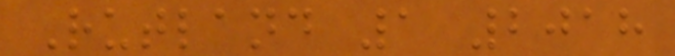Rutland 1 2018
